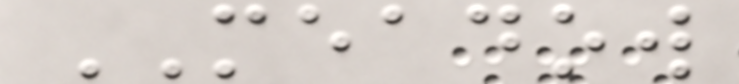MEADOW
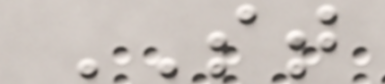ST
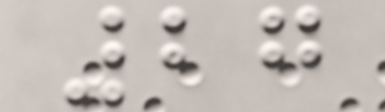27
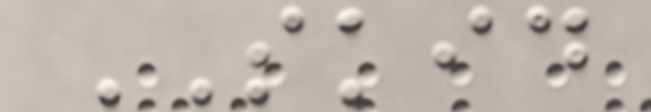SKID
